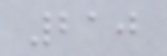210
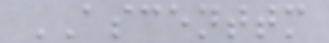ASCENTTM
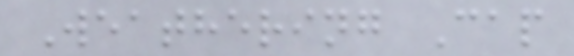Weathering Cap
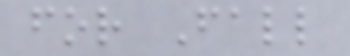for Fall
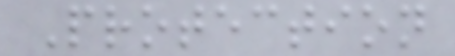Protection
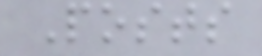Posts
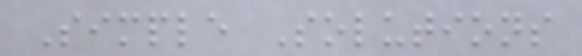Simple Solutions
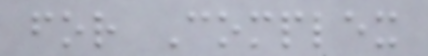for Complex
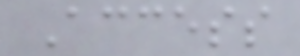Access
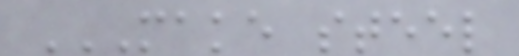MAKE STEEL
